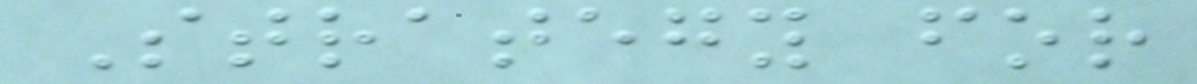Strategy for
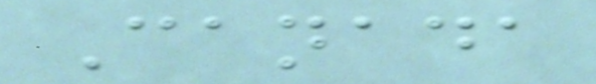Canada
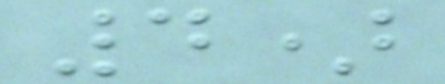4)
